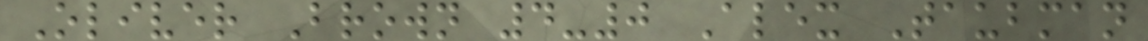Oliver Brown 4-0 Alex Taubman
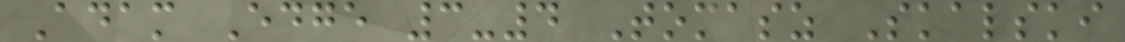Adam Edge 3-4 Tomasz Skalski
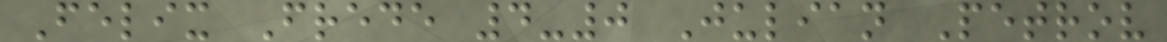Felix Frede 4-0 Julian Petrov
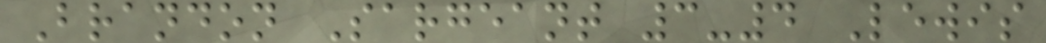Brandon Sargeant 3-4 Lewis
